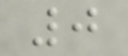0
